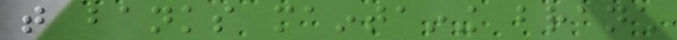that banks maintaining branch
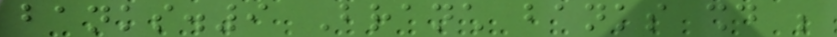banks.9 Branch banks should be
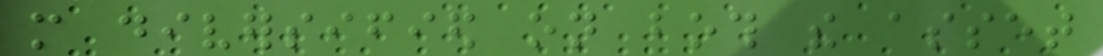more diversified on both the asset
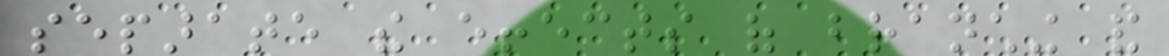separate the effects of branching and
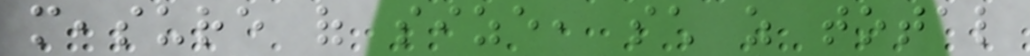measure of size, such as total
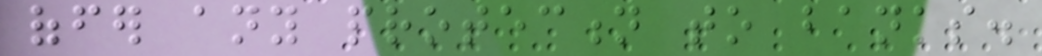offer any protection to banks.
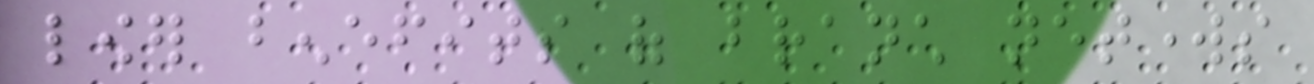lower benefits of branch networks
